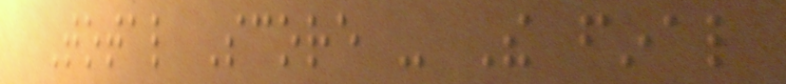Total Score - The final
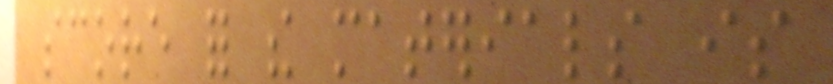score for the materials is
